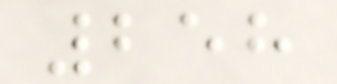258
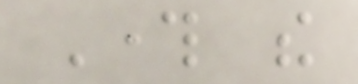Through the
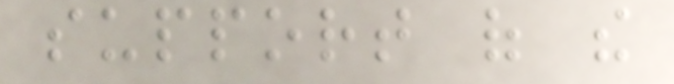support of the
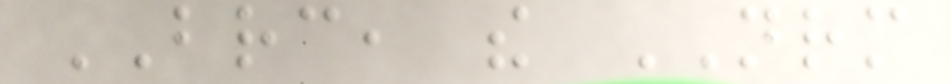BRC, the NRM
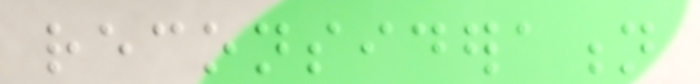reconsideration
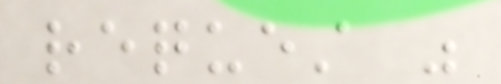request was
